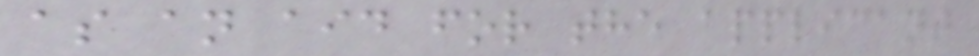as an aid for the applicant
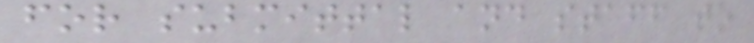for submittal and staff to
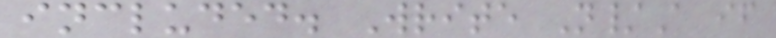included. Write N/A if
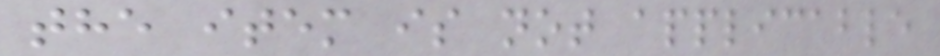the item is not applicable
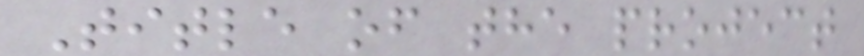Title of the project
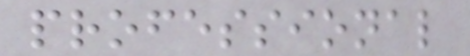professional
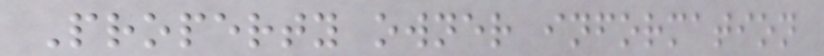Property owner information
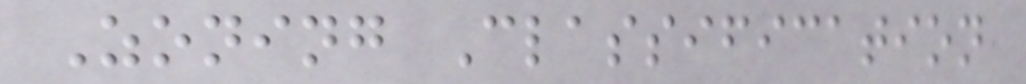Zoning Classification
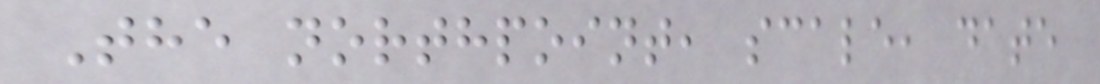The northpoint, scale, date
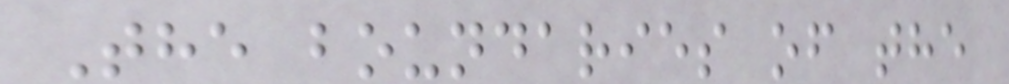The boundaries of the
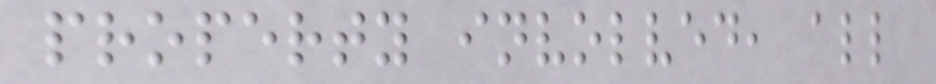property involved, all
